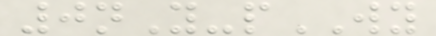0nY-pWY
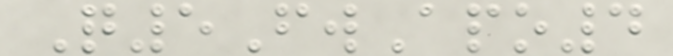Q5FwApo4
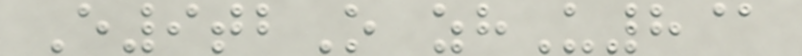E9tbO zhU8@
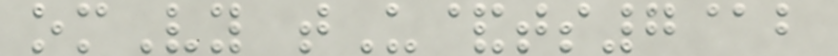omVy tU&ts7@b
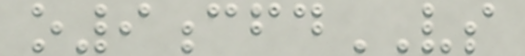o9cfdVS
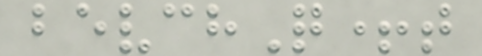bevchQ+t
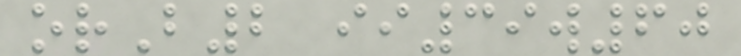orB2 ii39w60
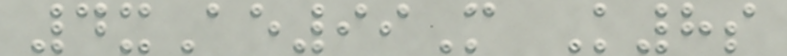4xAe99M K8s
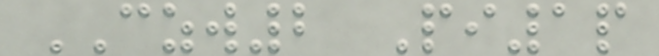CZW2 Pi1p
